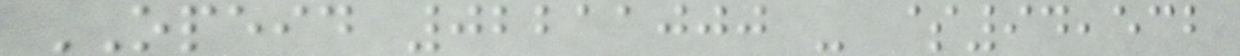OPEID 02211000 - $94,532
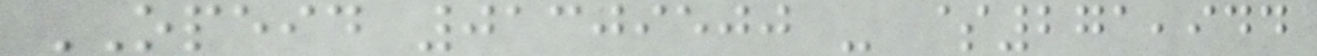OPEID 01309500 - $271,944
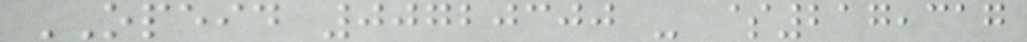OPEID 00720300 - $217,317
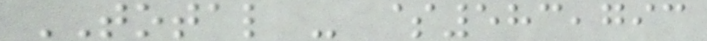TOTAL - $583,793
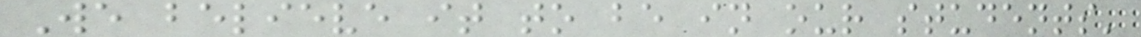We believe it to be in our students'
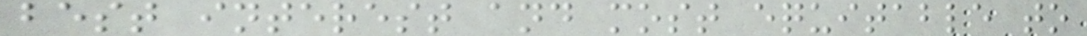best interest and most equitable to
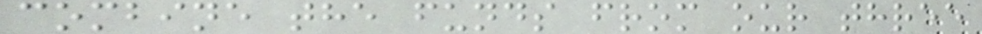combine the funds from our three
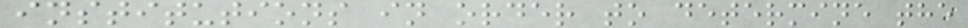institutions in order to determine the
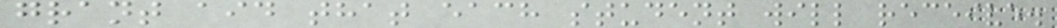grant aid that each student will receive.
